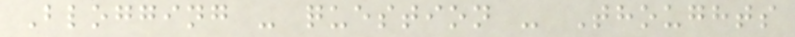Blogging - question - Thoughts
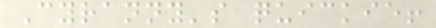Cyranny's quickie!
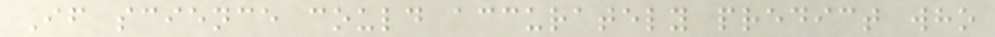If science could accurately predict who
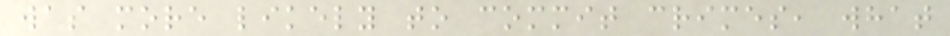was more likely to commit crimes, what
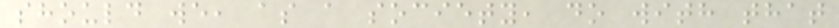should we, as a society, do with that
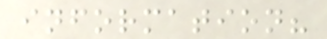information?
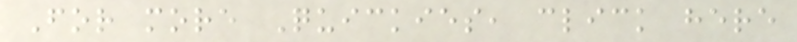For more Quickies, click here
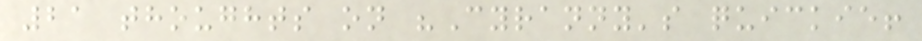21 thoughts on "Cyranny's quickie!
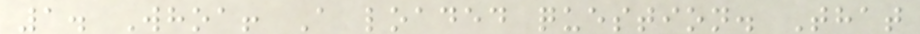1. Whoa! A loaded question. That
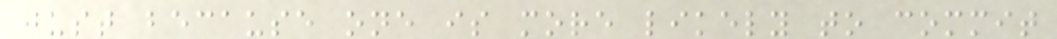just because one is more likely to commit
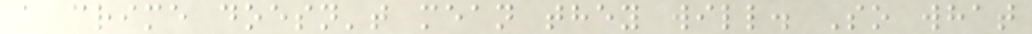a crime doesn't mean they will. So what
